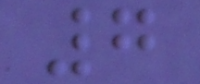7
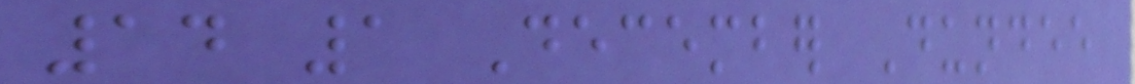14 1 December Dundee
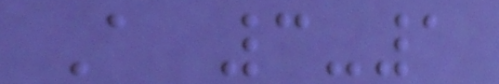A 3-1
